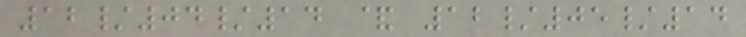12/04/14 & 12/05/14
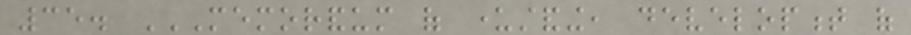35. MEMORANDUM OF UNDERSTANDING, DEVELOPMENT OF
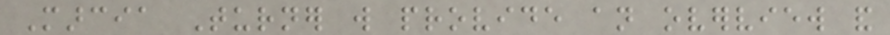Marcia Turner will provide an overview and
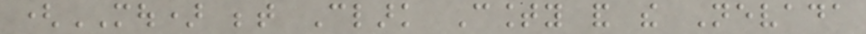(MOU) between Clark County and the Nevada
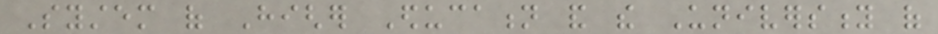System of Higher Education and the University of
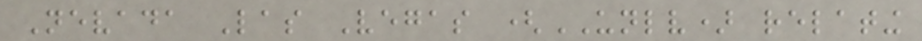Nevada Las Vegas (UNLV) relating
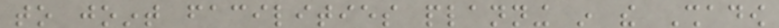to joint facilities planning in the Shadow
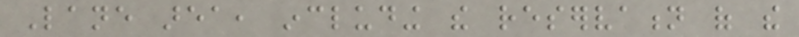Lane area, including the reservation of the
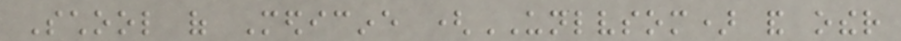School of Medicine (UNLVSOM) and other
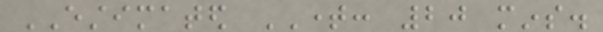ESTIMATED TIME: 20 mins.
